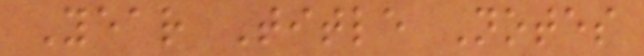Year Title Notes
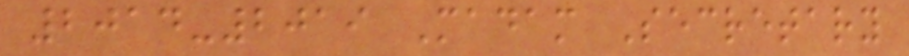2014-2019 Madam Secretary
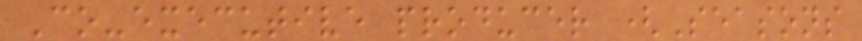Co-executive producer (Seasons
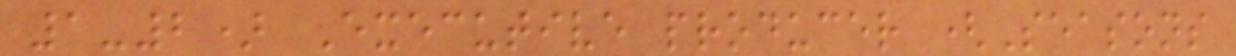1-2) Executive producer (Seasons
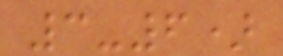3-6)
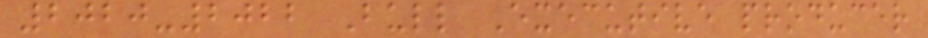2020-2022 Bull Executive producer
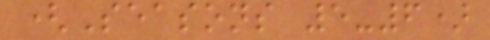(Seasons 5-6)
